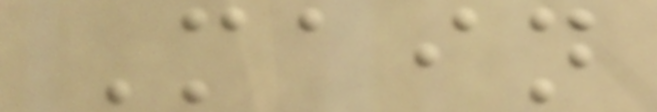Main
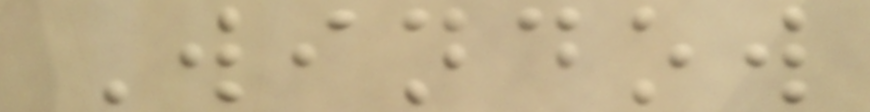Window
